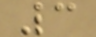3
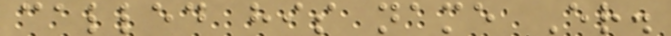called his name Er.
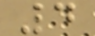4
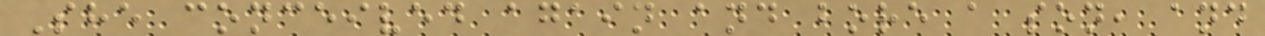She conceived again and bore a son, and
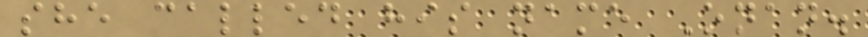she called his name Onan.
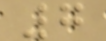7
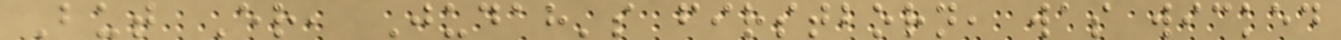But Er, Judah's firstborn, was wicked
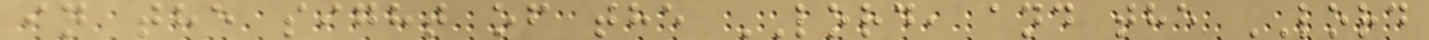in the sight of the LORD, and the LORD
